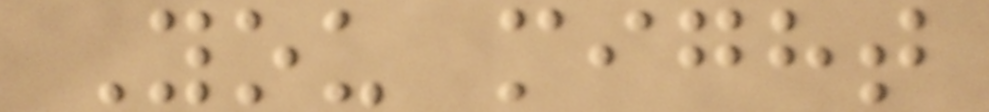You might
